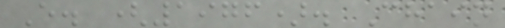E. (1976). Chain
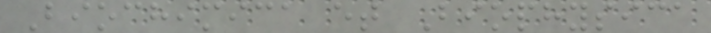Biochimica et Biophysica
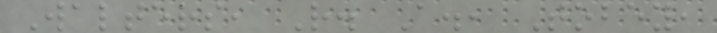Walters, R. A., Tobey,
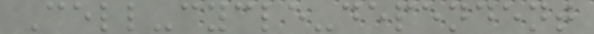Cell-cycle-dependent
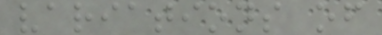variations of
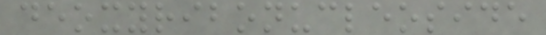deoxyribonucleoside
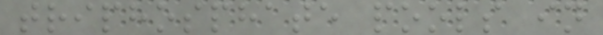triphosphate pools in
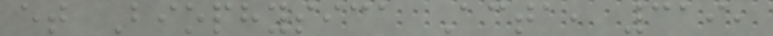et Biophysica Acta, 319,
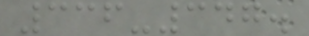336-347.
